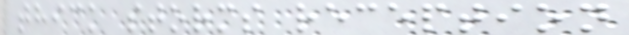thick storms reception
